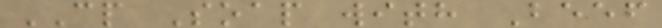CP Soap with Beef
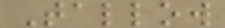Tallow
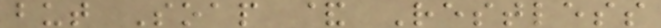but Soap & Restless
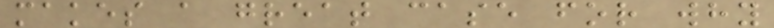makes a great case for why
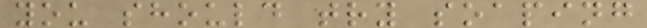you should try soaping
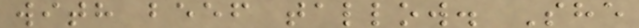with beef tallow. She
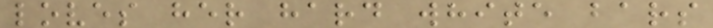loves her hard white bars
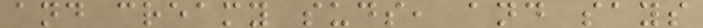and creamy suds, and says
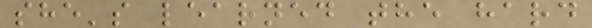she's learned the hard
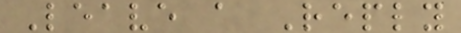Leave a Reply
